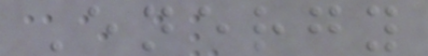Energy
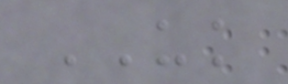UK
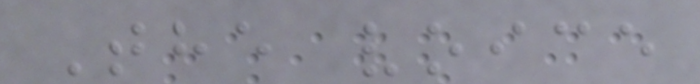The voice
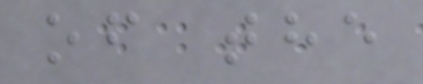of the
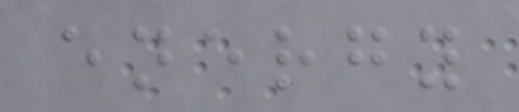energy
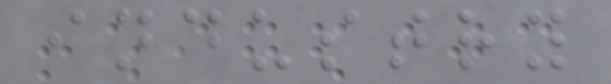industry
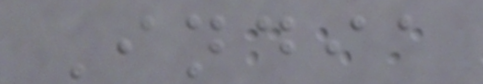India
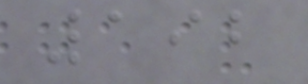192
